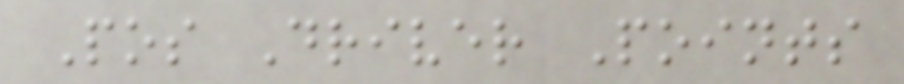Pos Driver Points
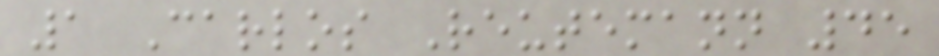1 Carlos Reutemann 45
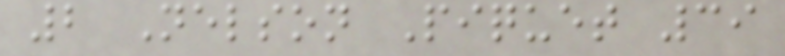2 Nelson Piquet 39
